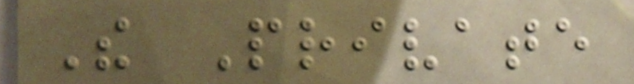The Private
